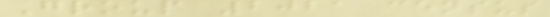Group 2021 census
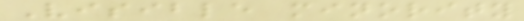Visible minority
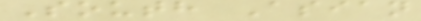South Asian
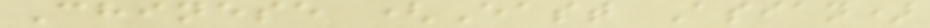Chinese (East Asian)
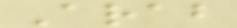Arab
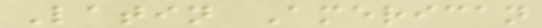Latin American
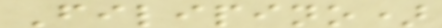Filipino)
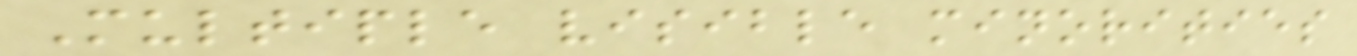Multiple visible minorities
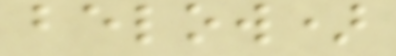below)
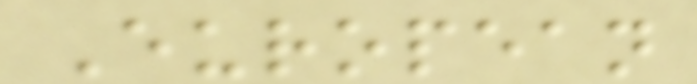European
